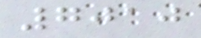7010
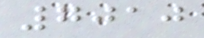7010
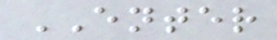ENTER
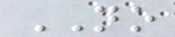NO
